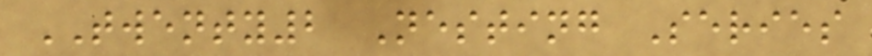TWENTY2 Nesting Series
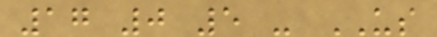17 0 5 - US
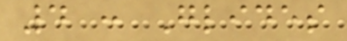4 : Glides
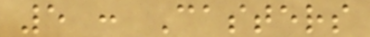5 : Casters
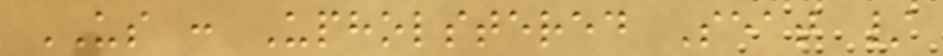US : Upholstered Seat /
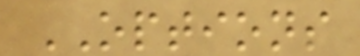OPTIONS
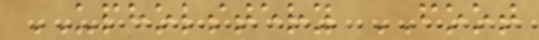UPHOLSTERY FOOT
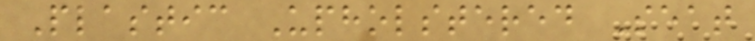Plastic Upholstered Seat
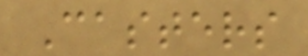Casters
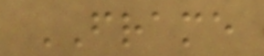FRAME
